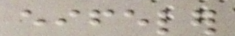eifeler
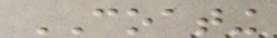COATING
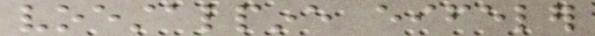voestalpine eifeler
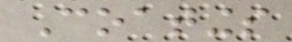Coatings
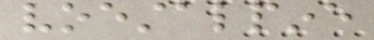voestalpine
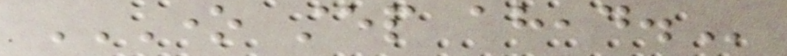ONE STEP AHEAD.
